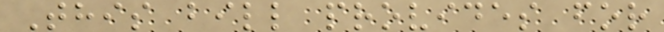This bill provides for
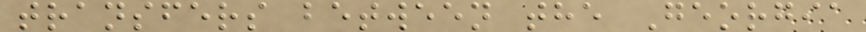transfers between the Georgia
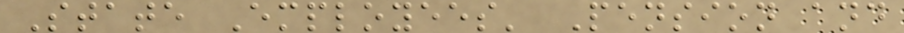State Employees' Pension and
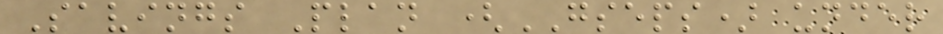Savings Plan (GSEPS) under
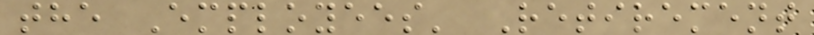the Employees' Retirement
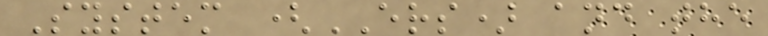System (ERS) and the
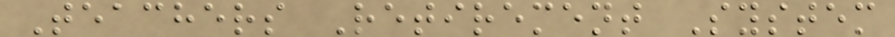Teachers Retirement System
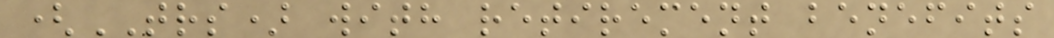(TRS) with retirement benefits
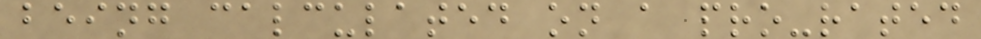being calculated on a pro-rated
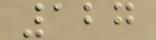127
